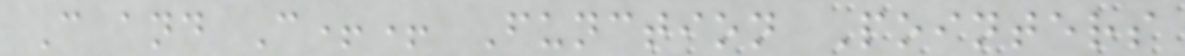C and C++ Function Pointers
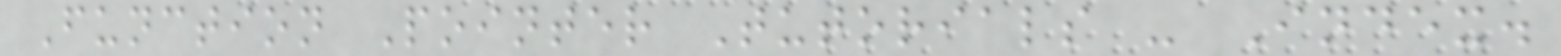Function Pointer Tutorials - Index.
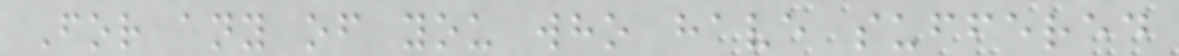For any of you who have suffered
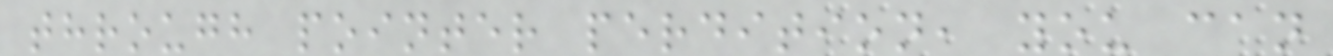through pointer perdition, you can
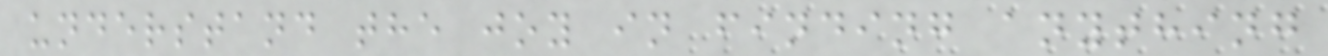understand the joy in finding anything
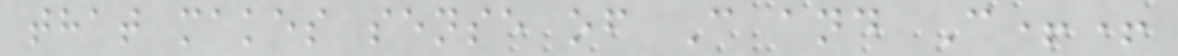that makes sense of C and C++
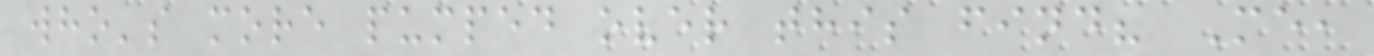who's more pumped over this find? Me,
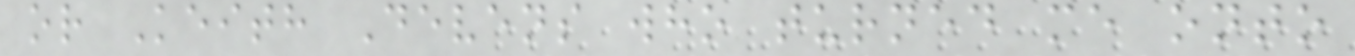or Keith Devens who turned me onto
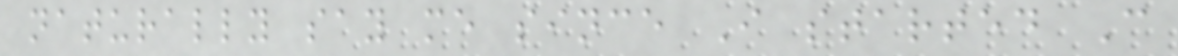naturally say me since I started C
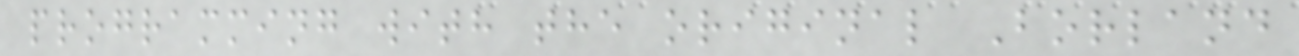programming with the original Borland
